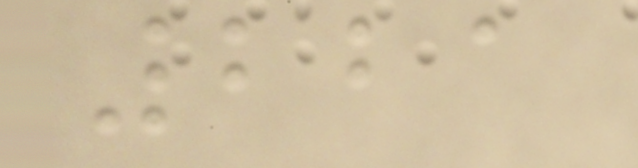221
